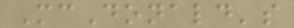McDonald's
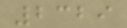2329
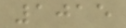1015
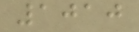1010
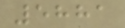5881
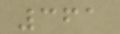361
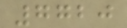7720
